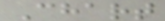Chart
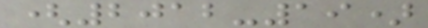(2012-19)
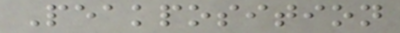Peakposition
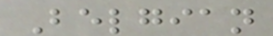Belgian
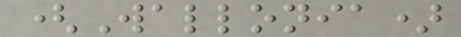(Wallonia)
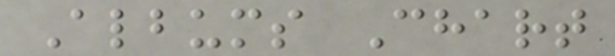Albums Chart
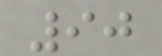90
